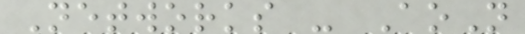Networks - AoN
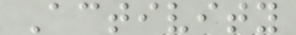Activity
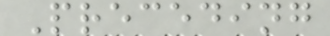Preceding
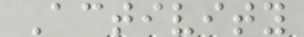Activity
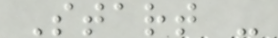Start -
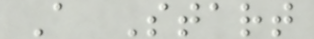A Start
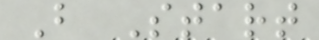B Start
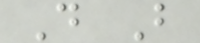D B
